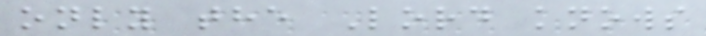only the Lord knows
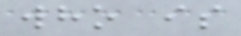who is
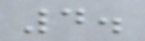4.
